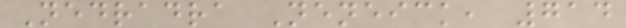Nedradra Neneick, 714
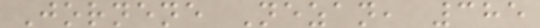Jornene Nezan, 385
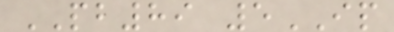PB89 5IP
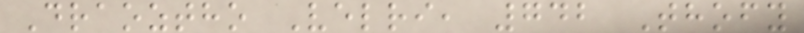Draoztho Velri, 742 Thofy
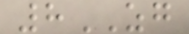8ZG
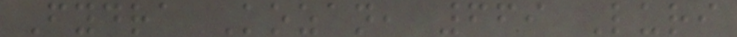Fydra Kozan, 669 Luri
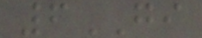6GI
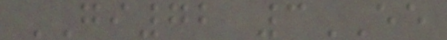GI72 3EE
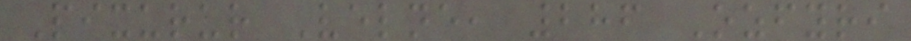Pixurur Velne, 286 Ozfyri
